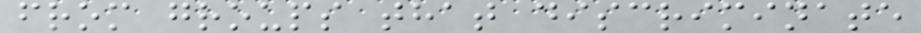from groups that discriminate
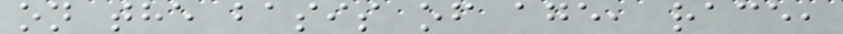on the basis of age, race,
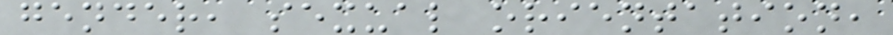gender, sexual orientation,
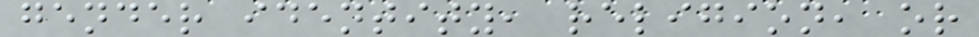gender identity, religion, or
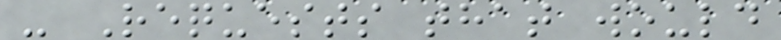- Requests that would
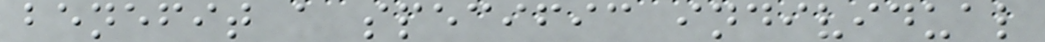benefit a specific individual
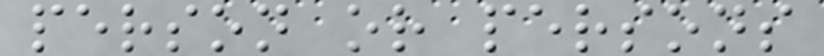person or persons
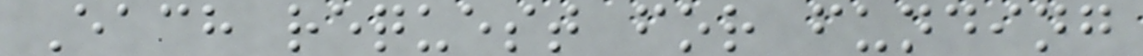Each request for funding
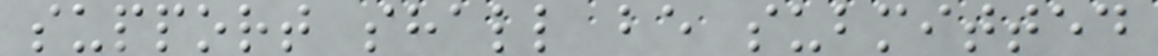support shall be submitted
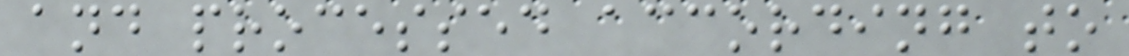and processed according to
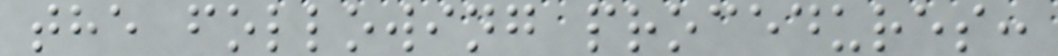the following procedures:
